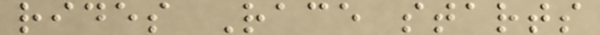rides Race starts
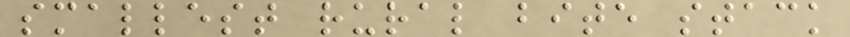smallest rural bite stack
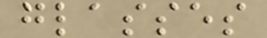glasses
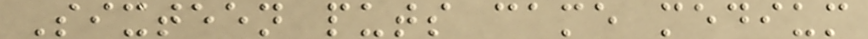Sixteen puts came medium
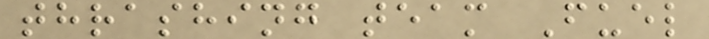thrashing team Fuel
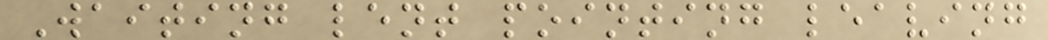Waiting lent pointing leaving
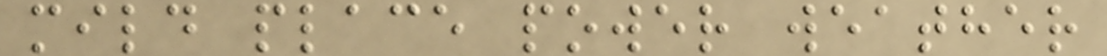mild place power weather
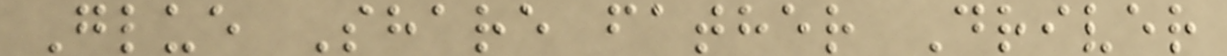Glue Share father Driver
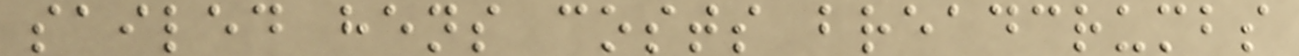sailed hens costs breadcrumbs
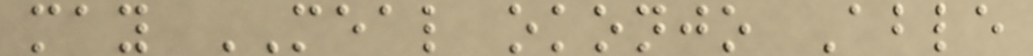may MEAL okonjo Able
